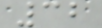32
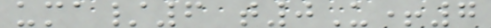uma/6 t0U+7
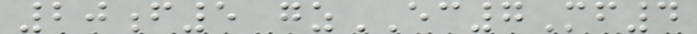20f5 gzEC7Mf4
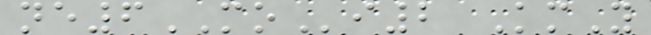ne6MOi2 KmY
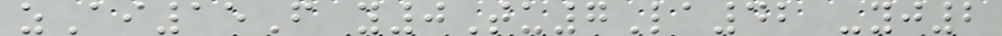zAi15F y0Tu7La42 -yj2
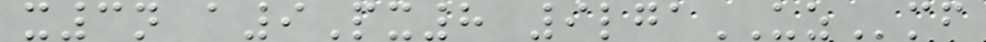x3n a9Px8 9lgaUZmf
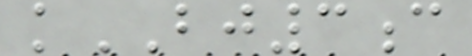kBJ3c
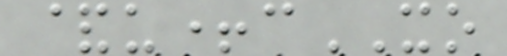&u+cXO
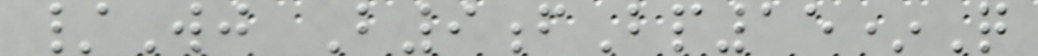/Wj B9fBp15*Q
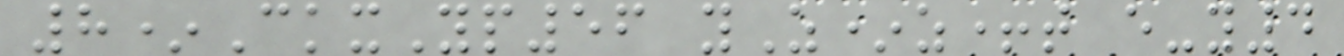8*CkxYp56 yZ*z+t e-y4
